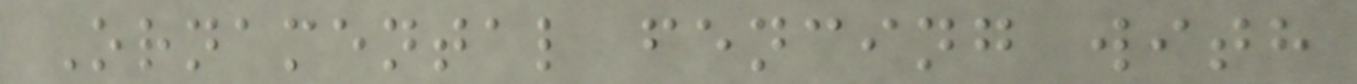Ornamental fencing with
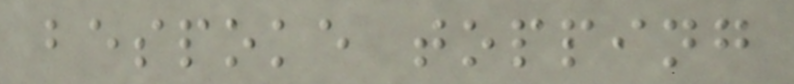bespoke topping
